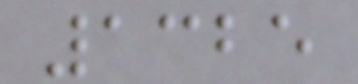1325
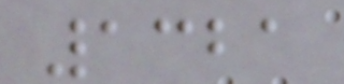1321
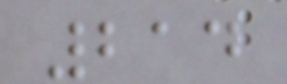214
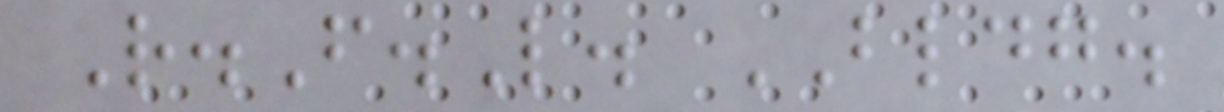R.F.L. BLDG.
